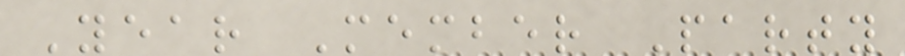Year Member Party
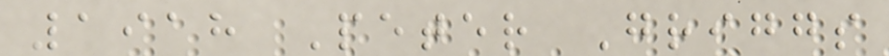1918 Peter Griggs
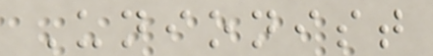Unionist
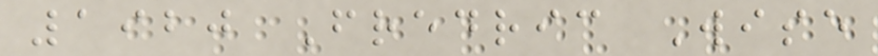1920 Fredric Wise
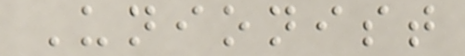Unionist
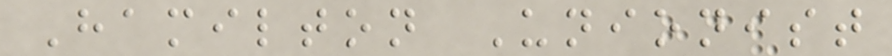Hamilton Unionist
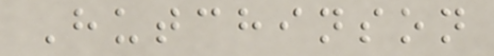Hutchinson
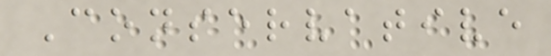Conservative
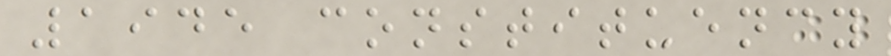1945 constituency
